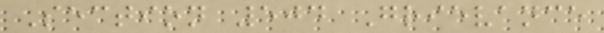Section 504 Grievance
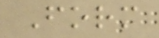Form
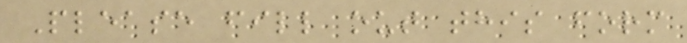Please fill out this form
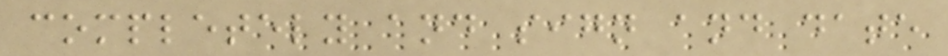completely and sign and date
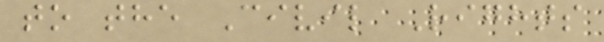to the Civil Rights
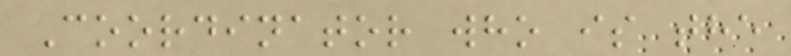Coordinator who is the
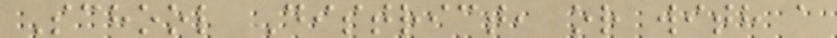School District, or with a
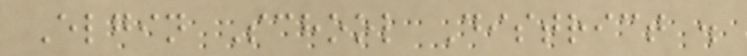Elgin School District .
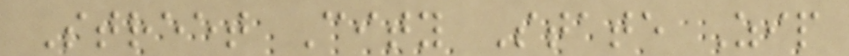Street City State Zip
